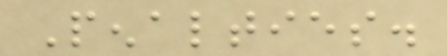Penalties.
